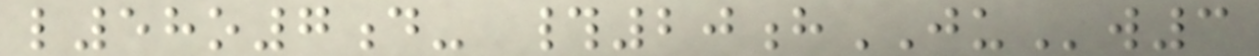l58o7d- #20hJUw3
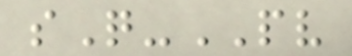sQ-PV
